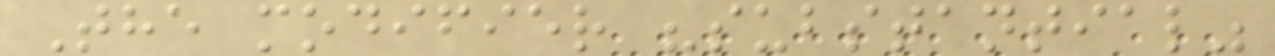The modifier "substantial"
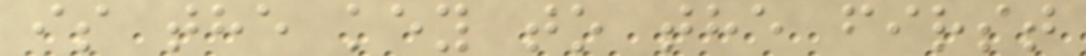is the key to the first
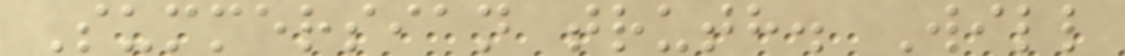Summersian truth. Will
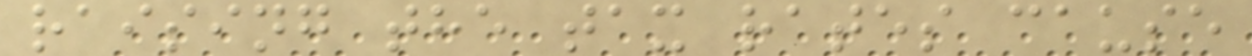raising the tax rates cause
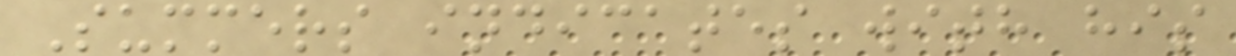Summers indicates with his
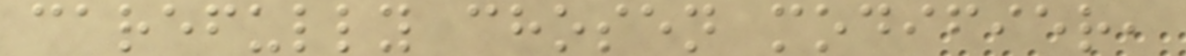carefully chosen modifier,
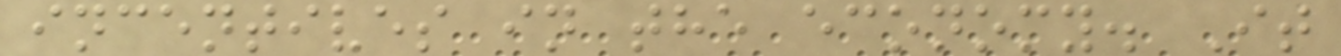incentives in the economy. It
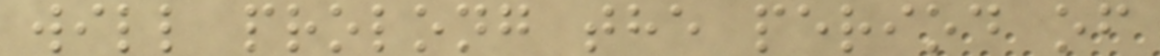will prolong the period of
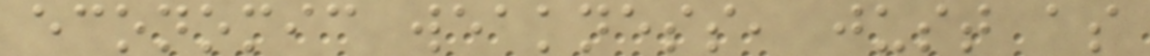economic weakness, just as
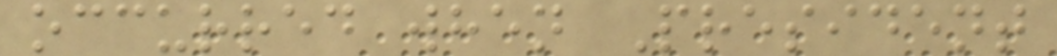occurred when President
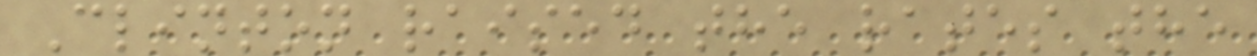Clinton raised the rates the
